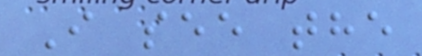I see the
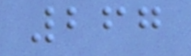267
